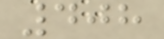408
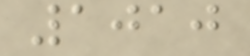1010
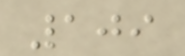109
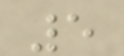5
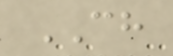CH
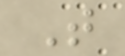T
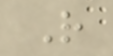R
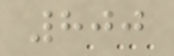800
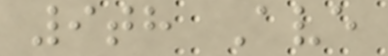9th Ave
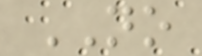NO
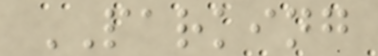PARKING
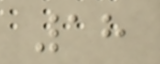18
